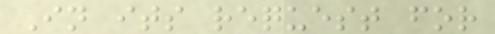In its request for
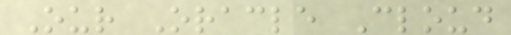Our Oracle Cloud
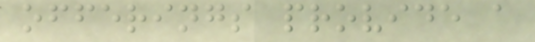offerings provide a
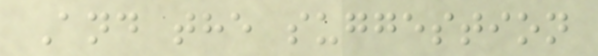And the suggestion
